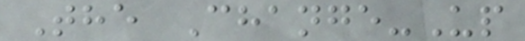The Change-Up
